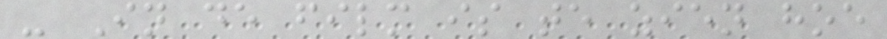- In de film is te zien hoe
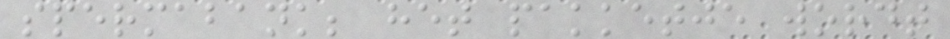spermabank; het pakketje wordt
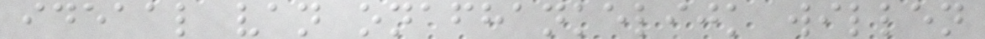ideaal van onafhankelijk willen
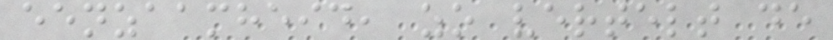eenzaamheid, zo vertelt de
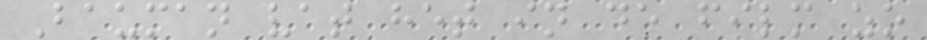Bauman vat het in de film zo
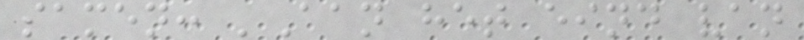samen: 'Aan het eind van
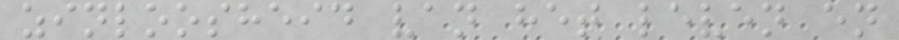zinloosheid van het leven en
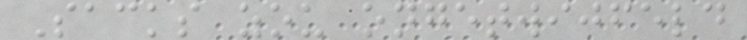Sacks zou ongetwijfeld
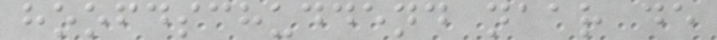hoofdschuddend naar de
